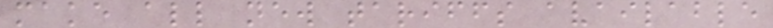make all new tariffs available
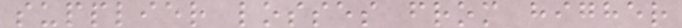supplier losses from higher
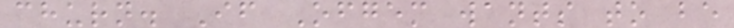churn. If Ofgem wants to be
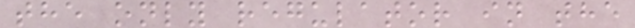the only regulator in the
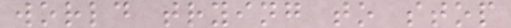world trying to stop
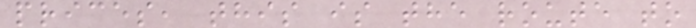prices, this is the route to
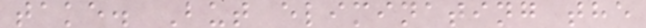take. But eliminating the
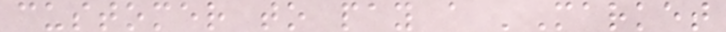customer to pay a 'Market
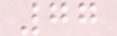77
